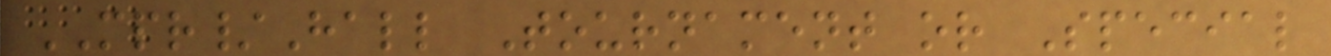MPR/Hall Tournament or Special
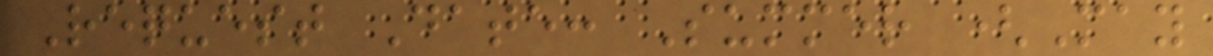Request Date: Summer (May
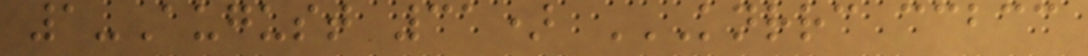1-August 31) KNRRC CCBCC
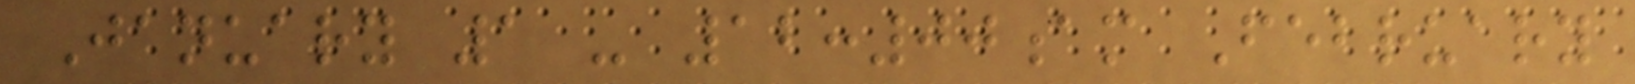January 1 - 12:00am February
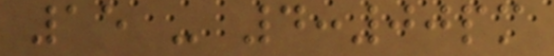15 - 4:00pm
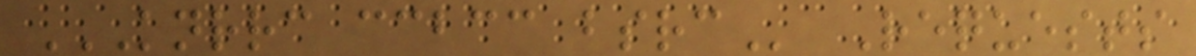KNRRC CCBCC BSRC Requests
